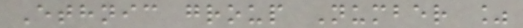Ethnic group Number %
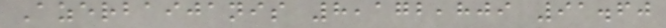Azerbaijanis 8,172,809 91.60
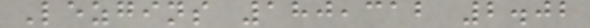Lezgins 180,312 2.02
